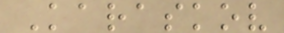Karaskov
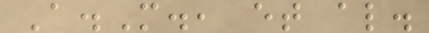A.M., et al.
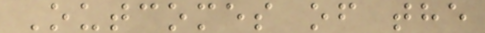Outcomes of the
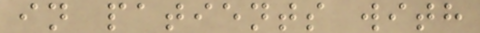in patients with
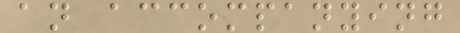an accompanying
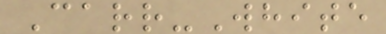Carr-White
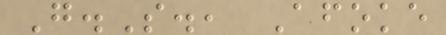G.S., Afoke
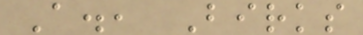A., Birks
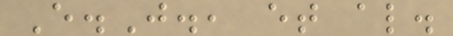E.J., et al.
